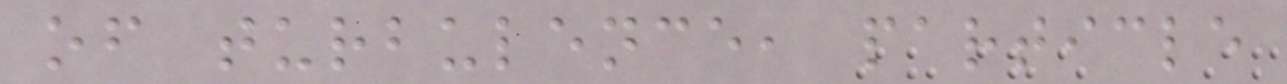of turbulence, particle
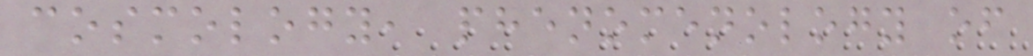cosmology, phenomenology of
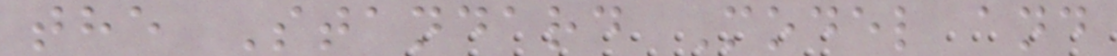the Standard Model and
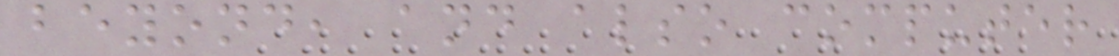beyond, and also computer
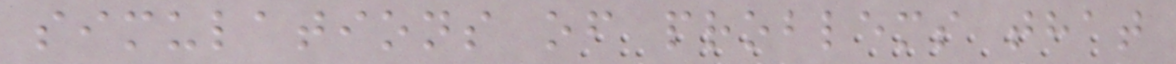simulations of problems that
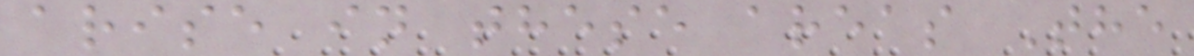arise in these areas The
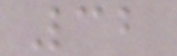32
